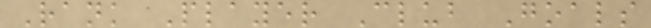Rank Player Club Goals
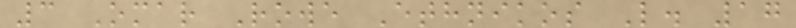3 Omar Rowe Ethnikos L. 17
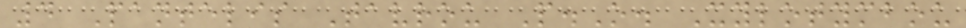4 Pantelis Tavrou P.O. Xylotymbou
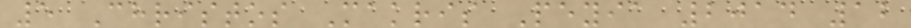5 Christos Makris Peyia 2014 12
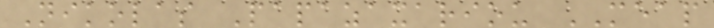Nikolas Papazaxariou MEAP
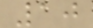10
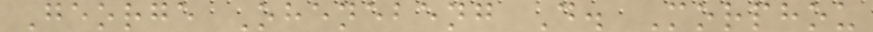George Ohenebeng D. Morphou
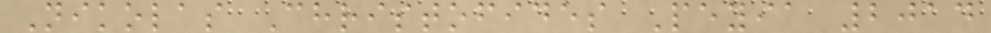Nikolas Christofides Peyia 2014
